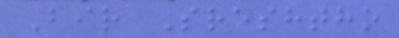Bir Sreshtho
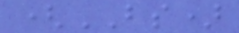(BS)
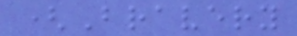(Bravery
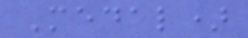Medal)
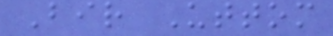Bir Uttom
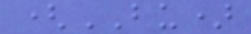(BU)
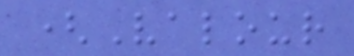(Valour
